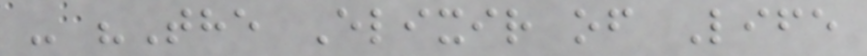- "The Elixir of Life
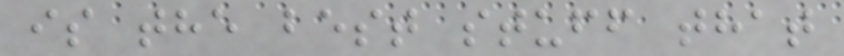is the best stuff that
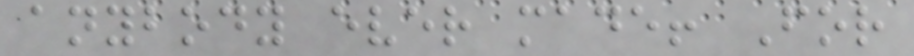anybody ever made! For
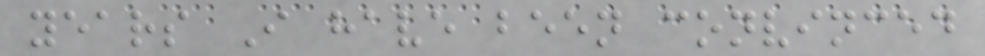years I have been convinced
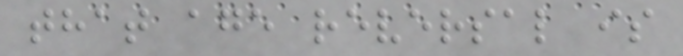that age reversal is
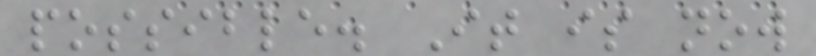possible. It is now
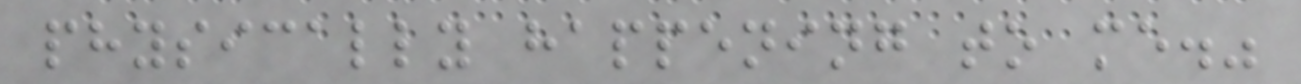physically happening to me."
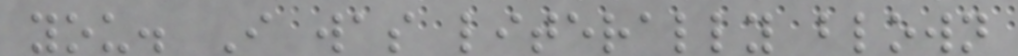you. I was literally blown
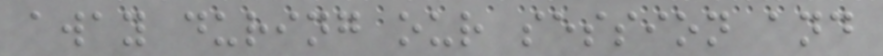away during our session and
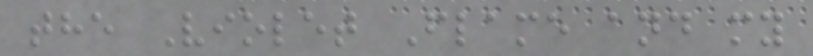the Violet Flame and my
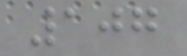107
